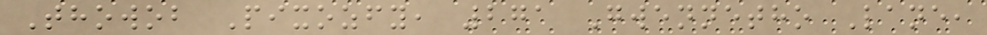Thowob Pixozfy, 271 Gwennetho Lane,
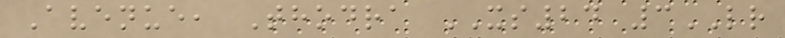Avenue, Thodra XS24 3LR
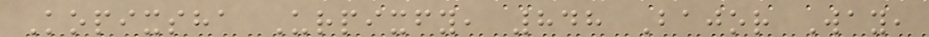Kopixsha Urpixfy, 848 Bajor Way,
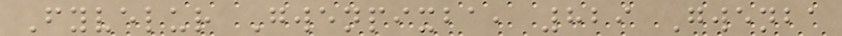Fyvelur Gwenpixba, 829 Gwenba
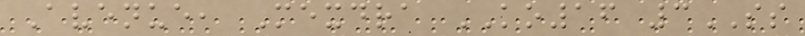Avenue, Mexdra KO16 3SS
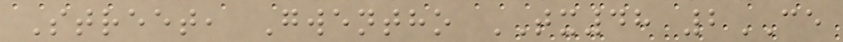Street, Gwentho TX48 2CE
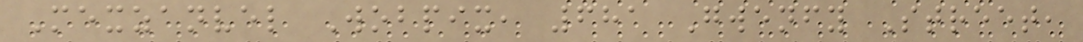Mexzanvel Wobpix, 681 Gwenfy Street,
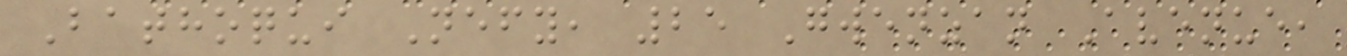Bathoqui Nefy, 25 Gwenzan Avenue,
